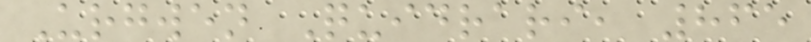Urgwen Quidrari, 865
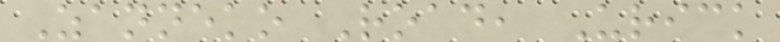Zanneko Road, Urick
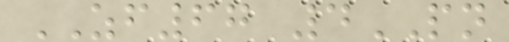ZF67 4PN
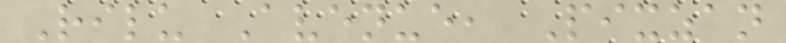Rilu Avenue, Pixzan
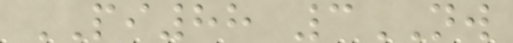PI88 3NW
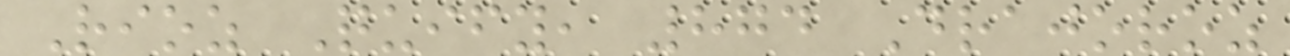Rioz Quify, 874 Drajoroz
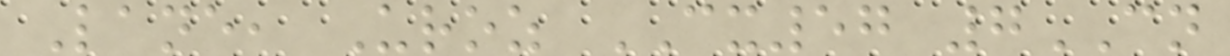Lane, Uroz CX57 7CN
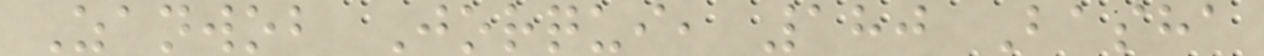Zanwob Jorqui, 180 Basha
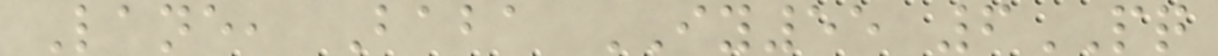Lane, Baba IY55 6PQ
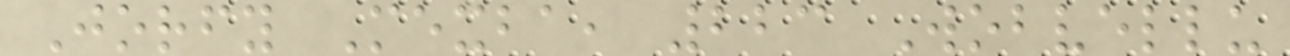Jorfy Mexba, 223 Wobvellu
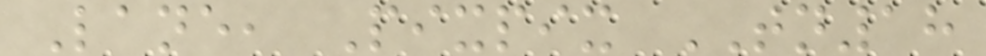Lane, Pixpix TN18
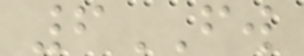6FW
